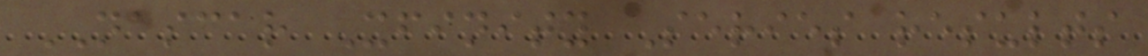NASCAR Xfinity Series results
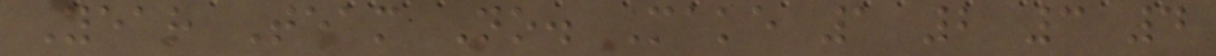Year Team No. Make 1 2 3 4
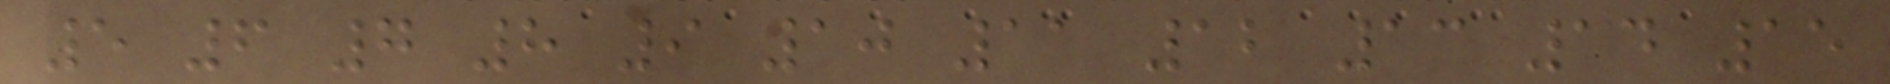5 6 7 8 9 10 11 12 13 14 15
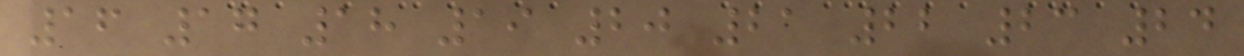16 17 18 19 20 21 22 23 24
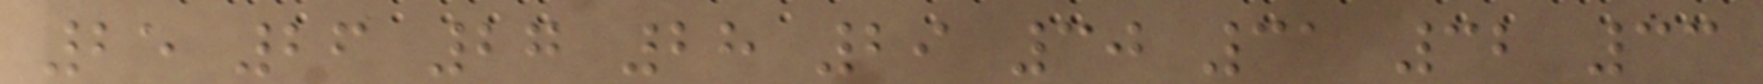25 26 27 28 29 30 31 32 33
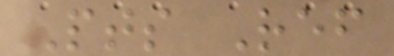Pts Ref
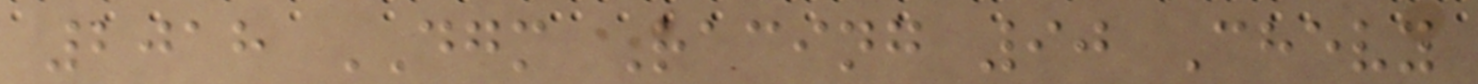2018 DGM Racing 90 Chevy
